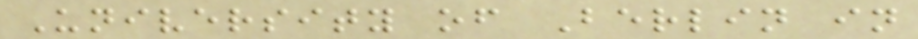University of Berlin in
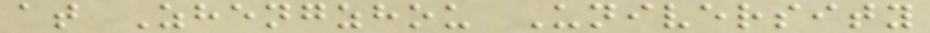at Zhengzhou University
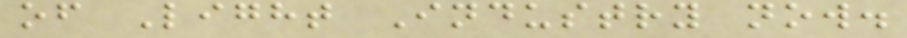of Light Industry now.
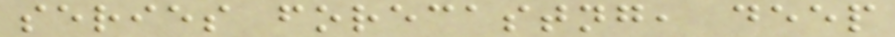series forecastng, deep
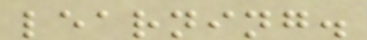learning.
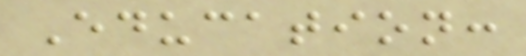Education:
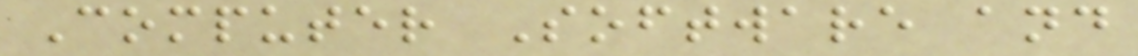Computer Software and
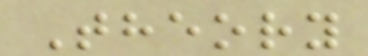Theory
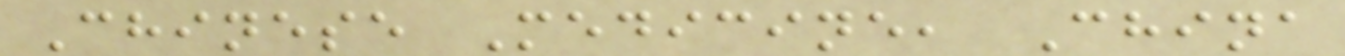Chinese Medicine, China
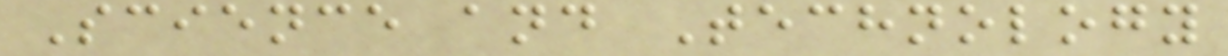Science and Technology
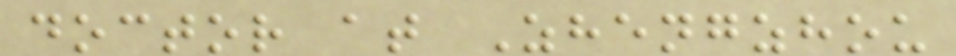doctor at Zhengzhou
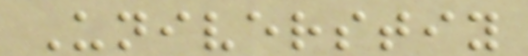Universtiy
